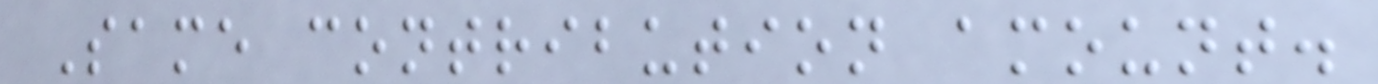Same contribution amount.
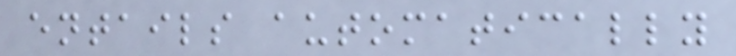entails automatically
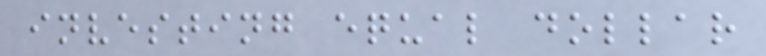investing equal dollar
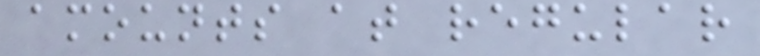amounts at regular
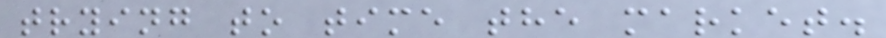trying to time the market.
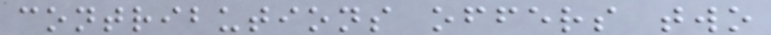contributions offers two
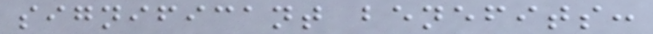significant benefits:
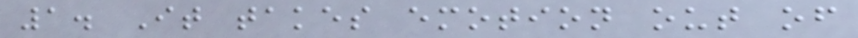1. It takes emotion out of
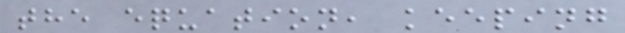the equation, keeping
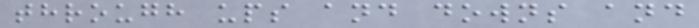through ups and downs and
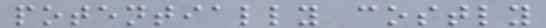potentially costly
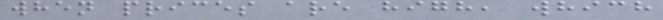when prices are high, which
